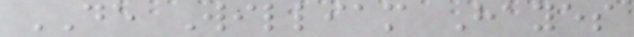DE William Hayes
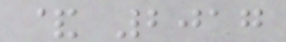& 2017
